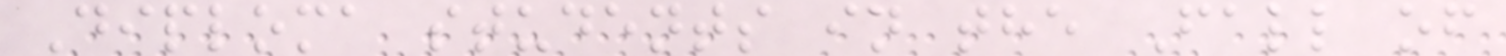Diploma students in the Fall of
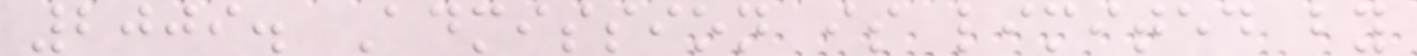2009. Admission is limited by
